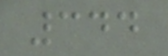344
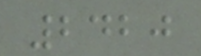2420
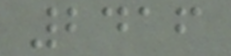2416
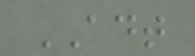ADT
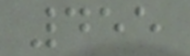455
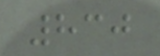830
